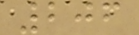206
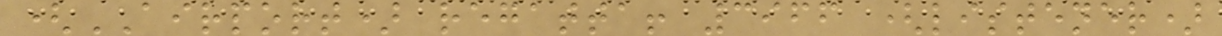(AIRPORT) regatta! 3966 (listener)
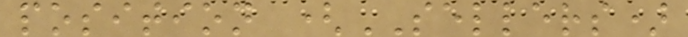position (SELLERS)
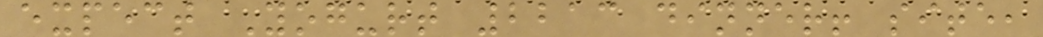expect Yogurt 2213 dinner! site,
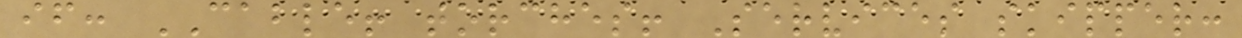if: CABLE! torches! Services skipper:
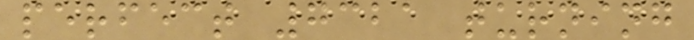perfect 7321 turning
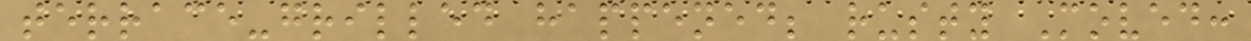terrace-grilled happened; rusty Moved:
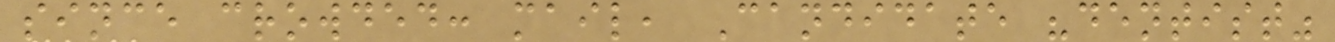since crowded: mail, Candidate "dentist"
